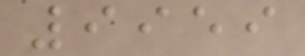9959
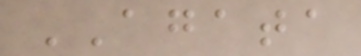AGATA
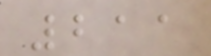211
